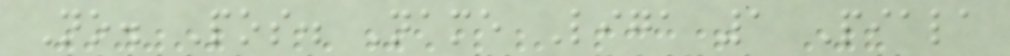No. Pos. Name Liga 1 Piala
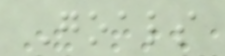Goals
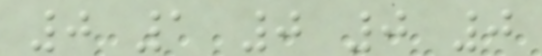0 1 0 0 0
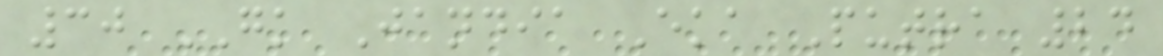30 GK Jandia Eka Putra 24
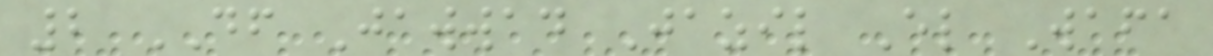2 DF Jawwad Jazil El Wafa
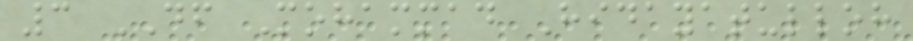3 DF Mohammad Hidayatulloh
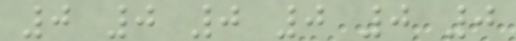0 0 0 0 0 0
